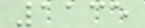1135
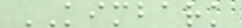KIMBARK
